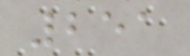251
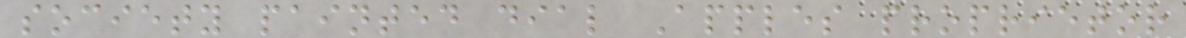society painted dial Apples proprietor
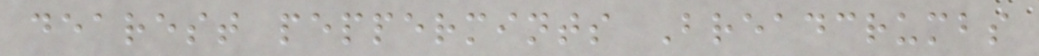dearest peppermints Breadcrumbs
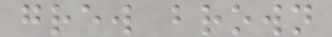grew brown
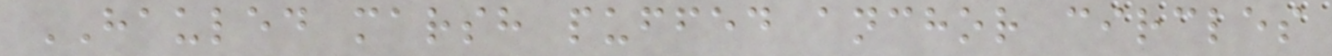HAULED marsh puffed anchor circles
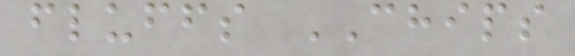fluffs CHIPS
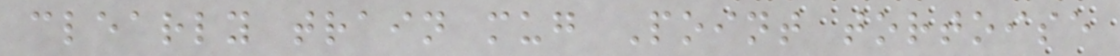clearly train mug Point tortoise
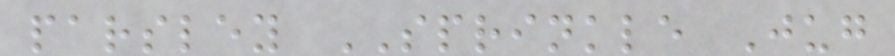parsley SPRINKLE Jug
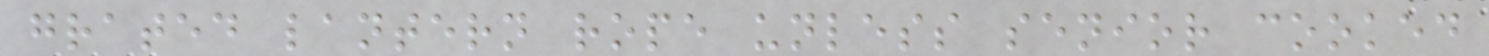grated lantern rope unless senior cooked
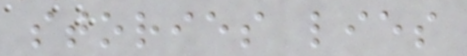stories lies
